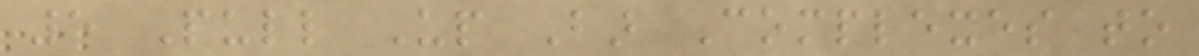5 Pull Up Bar Complexes to
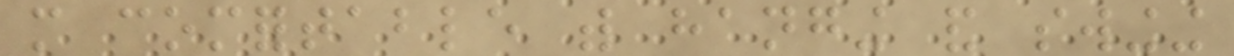more comfortable with hanging and swinging
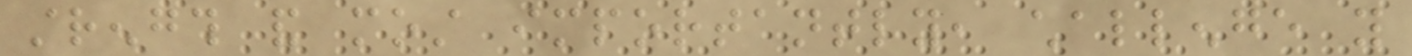strength and most importantly, challenge you
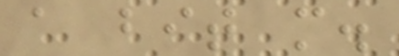a bit more.
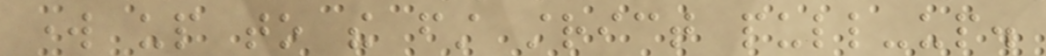work up to the first strict pull-up.
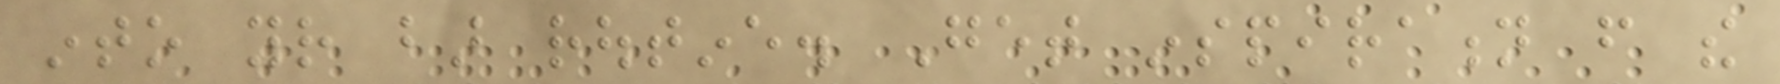into your bar routine. Get inspiration from the
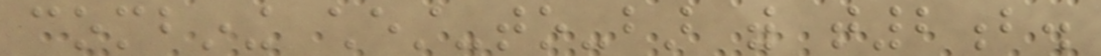combining chest-to-bar with t2b.
